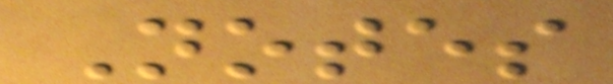Notes
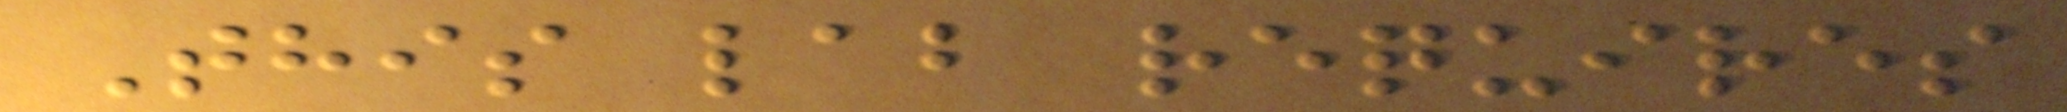This lab requires
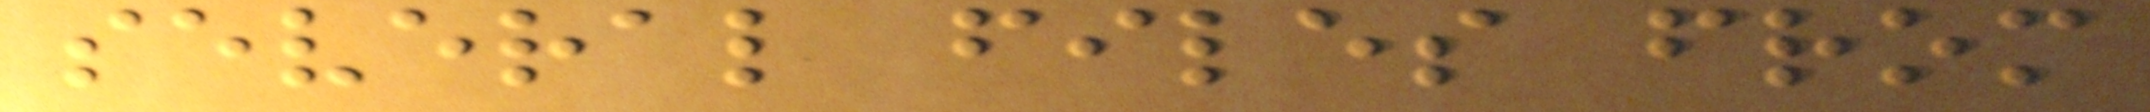several files from
